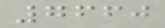7660
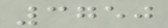3750
